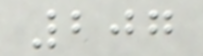207
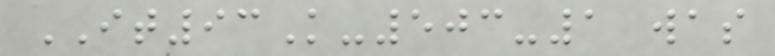IT93K-503-1 was
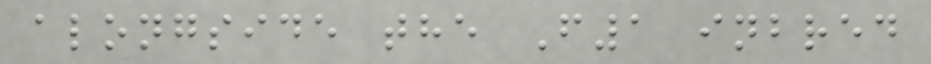alongside the F1 inbred
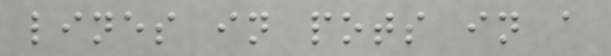lines in pots in a
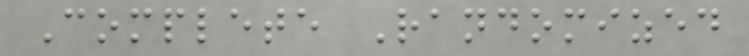Complete Randomized
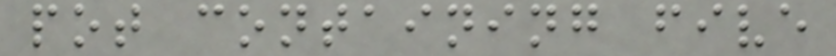pot containing five
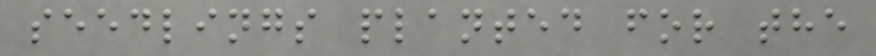seedlings planted for the
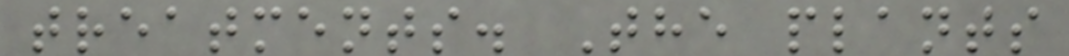treatments. The plants
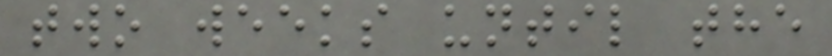two weeks until the
